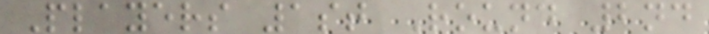Players 1st Round 2nd
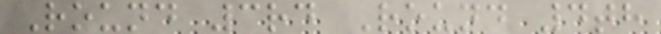Round 3rd Round 4th
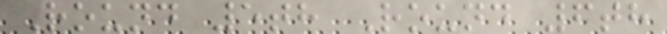Round 5th Round 6th
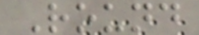Round
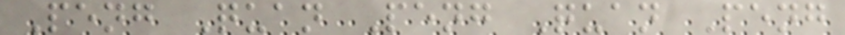Peng Quan Peng Quan Peng
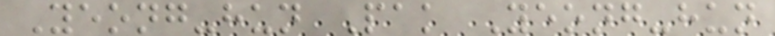Yeong-hun Pak Yeong-hun
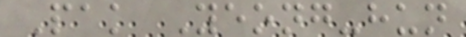Pak Yeong-hun
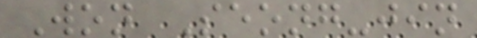Won Seong-jin
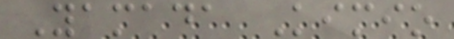Yamada Kimio
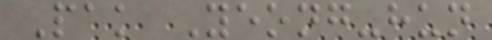Pak Yeong-hun
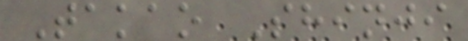Takao Shinji
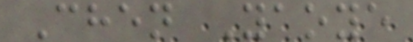Chen Yaoye
